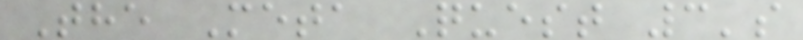The Meta Quest 3's
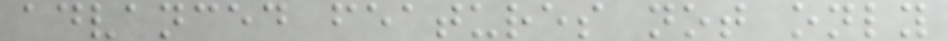advanced features not only
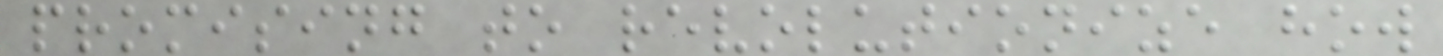promising to revolutionize how
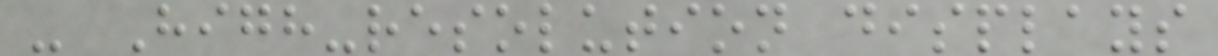- High-resolution displays
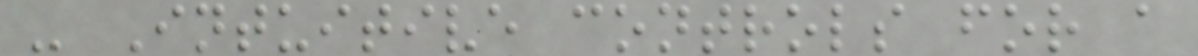- Intuitive controls for a
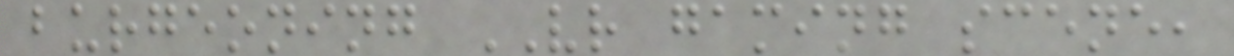burgeoning VR gaming scene,
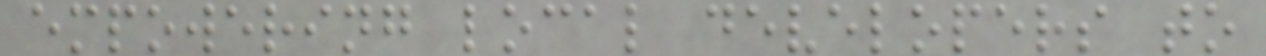empowering local developers to
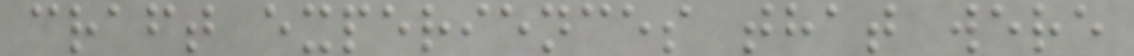craft experiences that were
